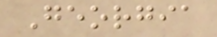Georgia
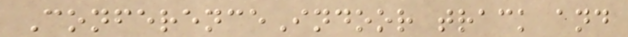ConferenceIndoor track and
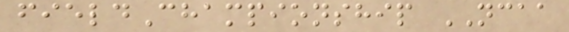fieldChampionship NCAA
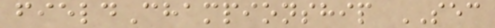fieldChampionship SEC
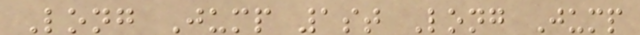Long Jump 1st Long Jump
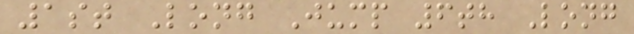1st Long Jump 6th Long
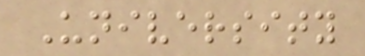University
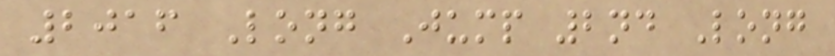2016 Long Jump 2nd Long
